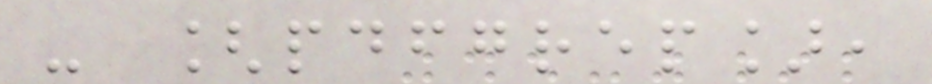- [pdfgrep],
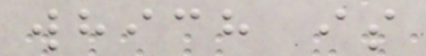which is
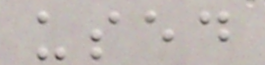used
